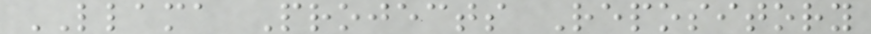LLAMA Projects Repository
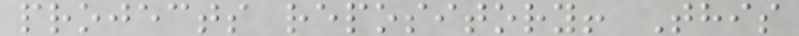projects repository! This
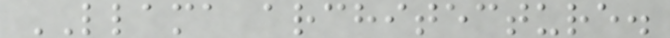LLAMA architecture.
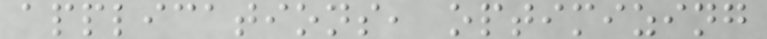applications, optimizing
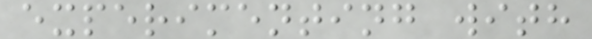experimenting with
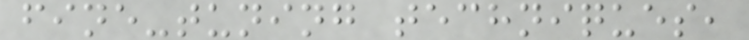fine-tuning techniques,
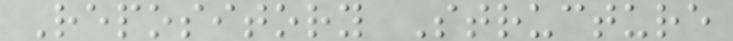Repository Structure
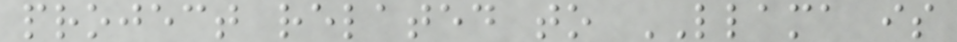project related to LLAMA is
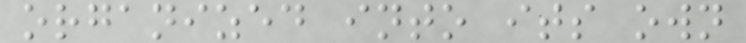organized into its own
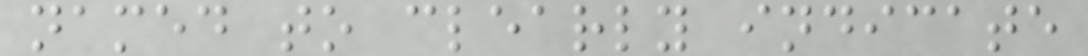named to clearly indicate
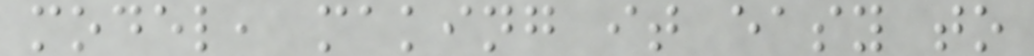model, making it easy to
